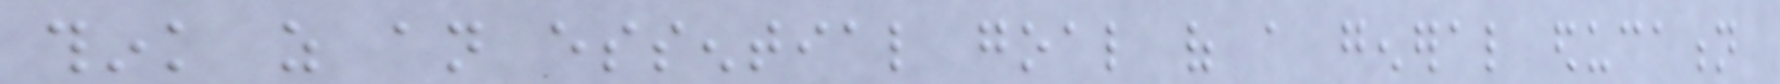think as an essential goal of a general education
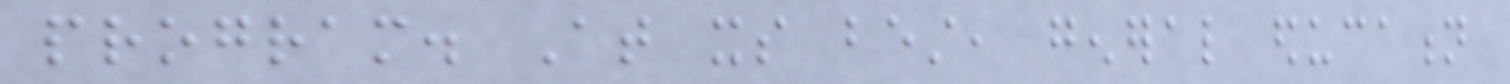program. At its best, general education
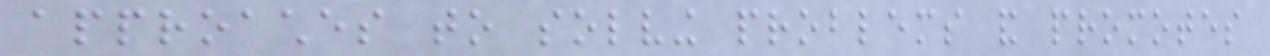approaches to solving problems and promotes
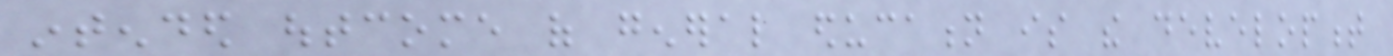intended outcome of general education is the development
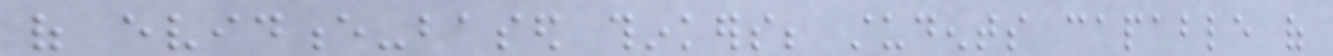of evidence-based thinkers; students capable of
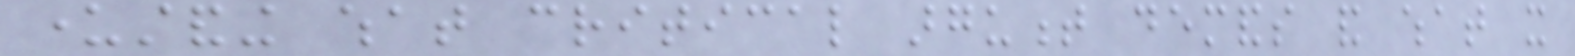understanding what critical argument demands and what it
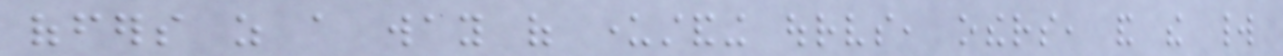offers as a way of understanding ourselves, others, and the world
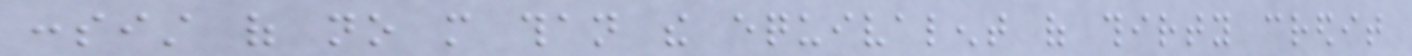consist of no more than the equivalent of thirty credit
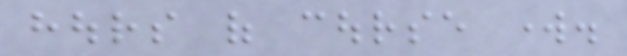hours of course work.
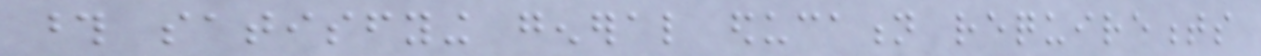those satisfying general education requirements
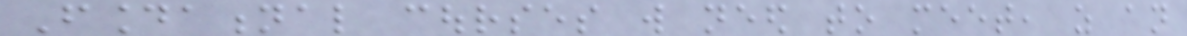Foundational courses will need to meet, as an
